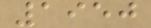1950
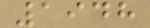1948
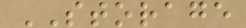STORAGE
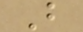B
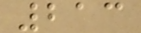213
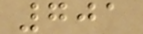701
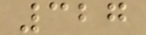327
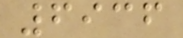6936
